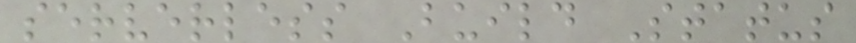serverless Build Status
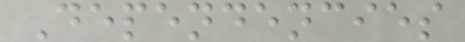Dependencies
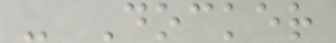- Docker
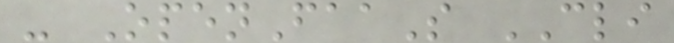- OpenFaaS CLI
